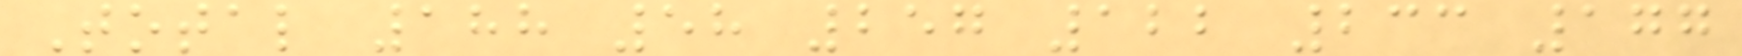Total 188 58 257 122 233 177
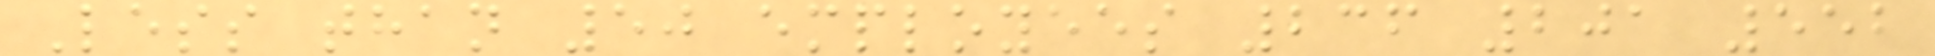Less than 50 employees 236 201 552
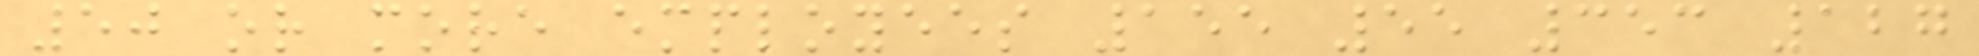50 or more employees 155 55 353 127
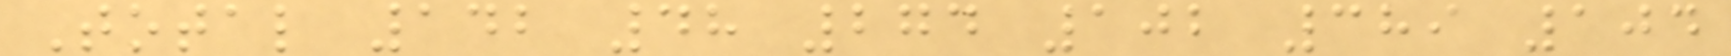Total 142 48 274 102 389 104
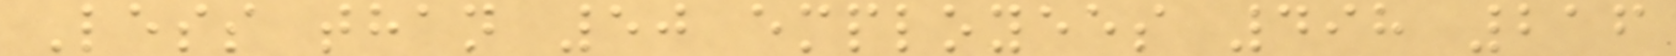Less than 50 employees 498 216
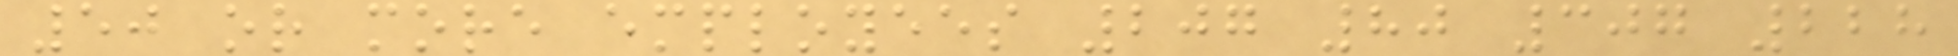50 or more employees 207 80 307 228
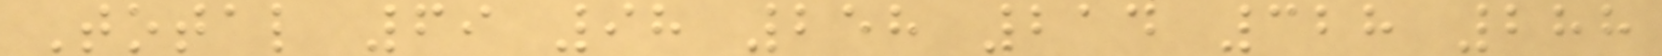Total 69 98 258 214 328 288
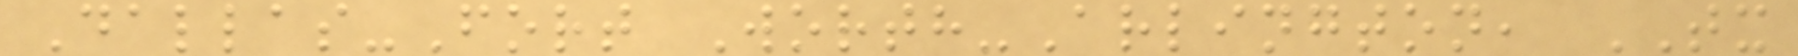Dallas-Fort Worth-Arlington, TX
